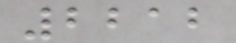2212
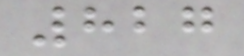827
